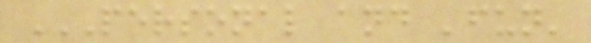PERSONAL AND 'FUN'
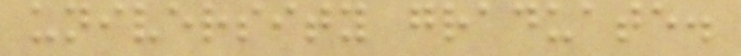university graduate.
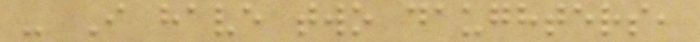- I have two daughters,
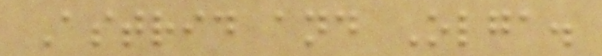Astrid and Olga.
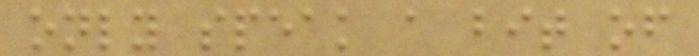only speak a bit of
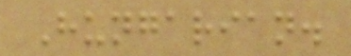Hungarian.
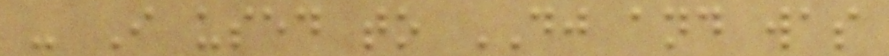- I used to DJ and was
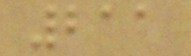211
